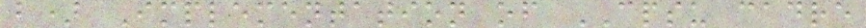b) Implementation of CPSU cadre
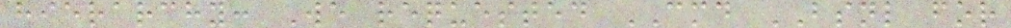hierarchy: We requested CMD BSNL for
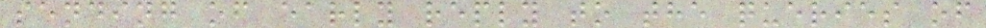sending of early reply to the queries of
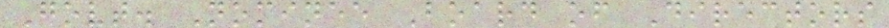Govt. Nominee Board of Directors
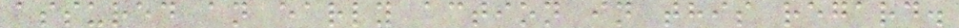assured an early action in this regard.
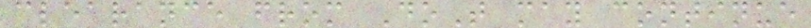clearance from DoT may continue
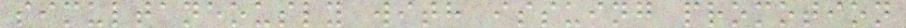simultaneously with issuing promotion
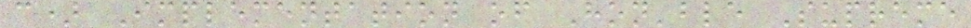c) Implementation of Hon'ble Supreme
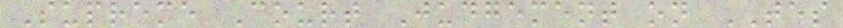Supreme Court Judgement on TES
